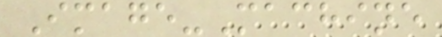Image-Machine
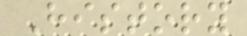History
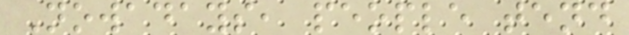Nowadays, people tend
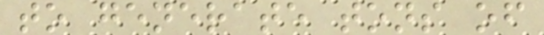to generate tons of
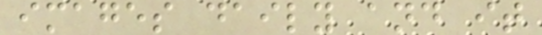images daily and it
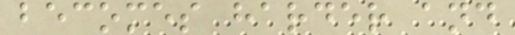becomes harder and
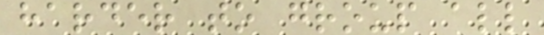harder to group all
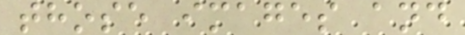those images and
